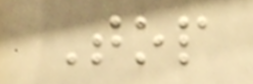Top
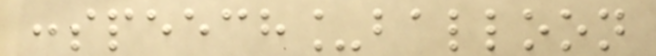:speech_balloon
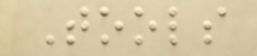Tools
